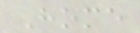Home
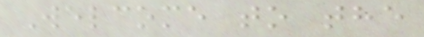Welcome to the
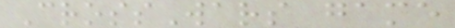CrossWars game
